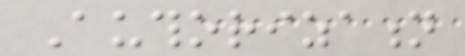Authorization
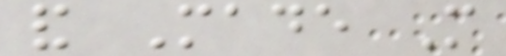and Made More
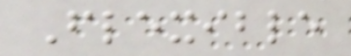Flexible
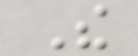The
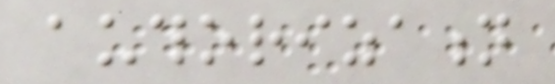authorization
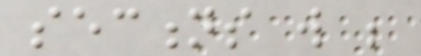sections will be
